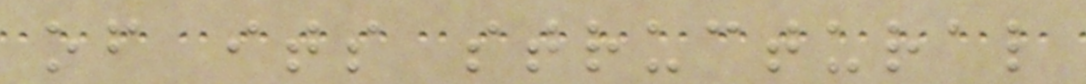of its structural
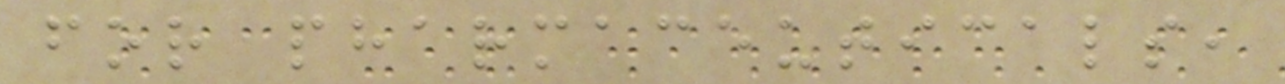for pharmaceuticals,
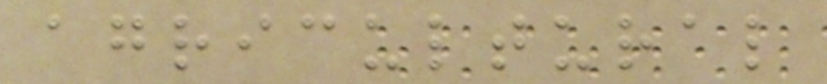agricultural
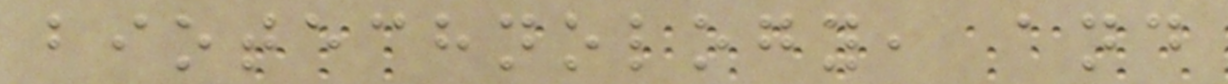biotechnology, and
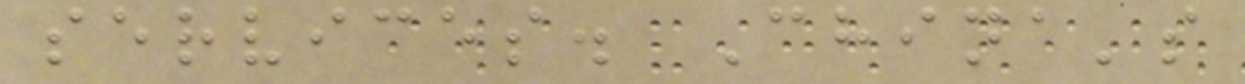services. China's
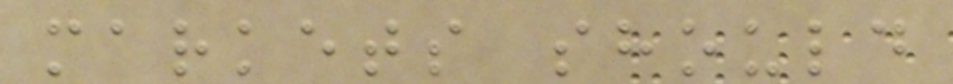markets should
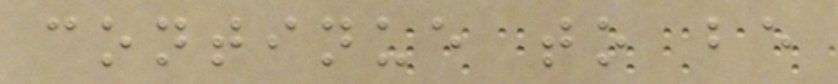continue to be
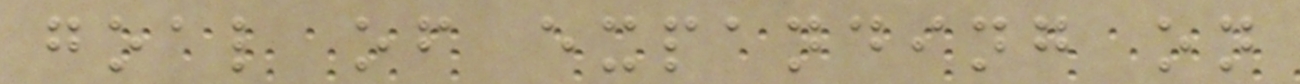goal of expanding on
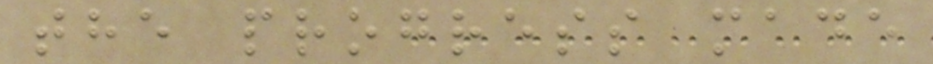the progress made
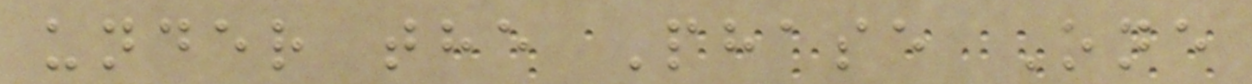under the Phase One
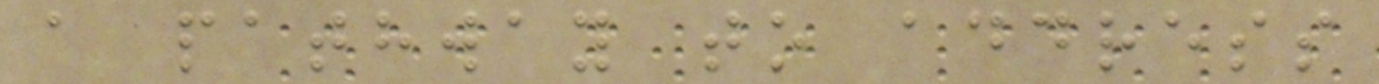a pathway to address
